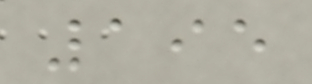195
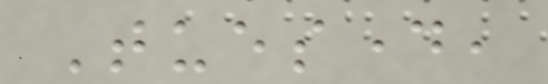Tuesday,
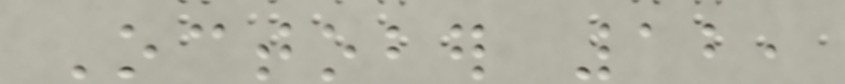October 12,
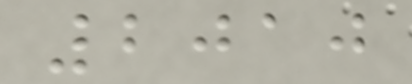2010
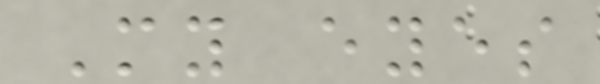My eyes
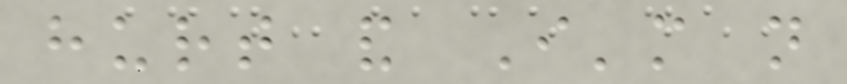hurt and I'm not
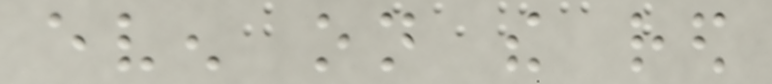even on the red
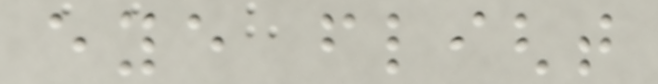eye flight
